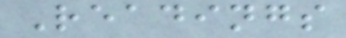Readings
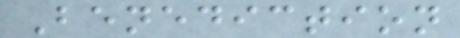Benediction
